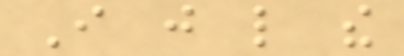I just like the
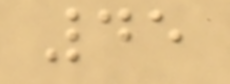45
